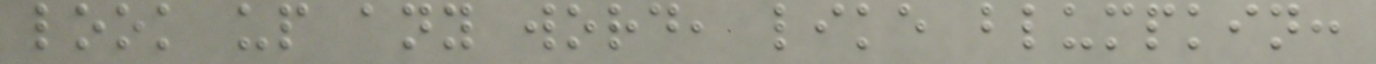look up any word, like blumpkin:
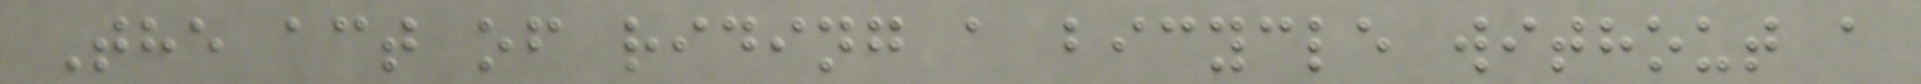The act of riding a bicycle without a
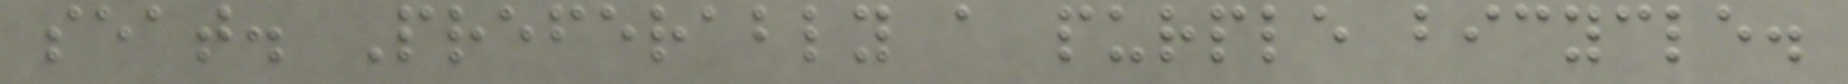seat. Preferably a purple bicycle.
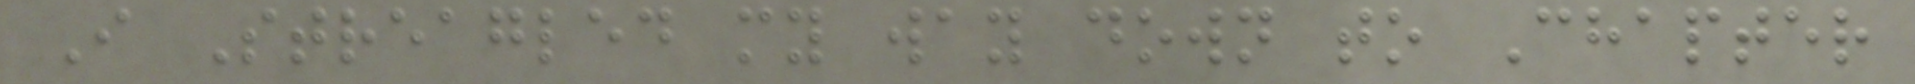I Streagled my way down to Chapter
